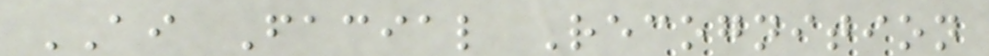AI Facial Recognition
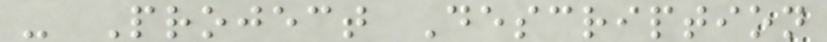- Project Description
